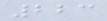223
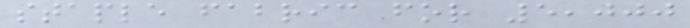staple fabric for 5,000
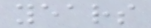years
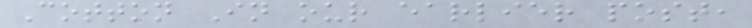Cotton In our earlier post,
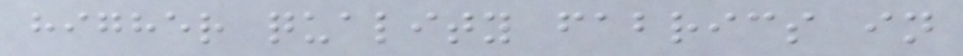higher quality fabrics in
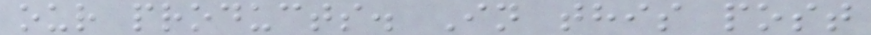our products. In this post
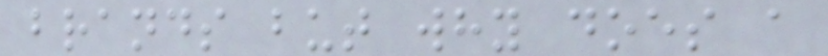brands but why does a
